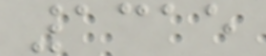1315
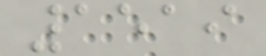1519
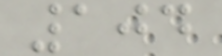104
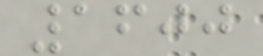1600
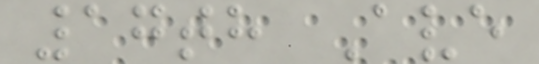17th Ave
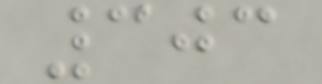303
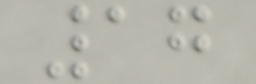17
